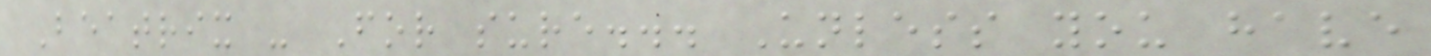Beatrix - For sure... Unless you have
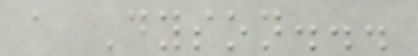a Dyson...
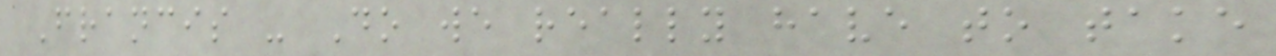Francis - Do we really have to take
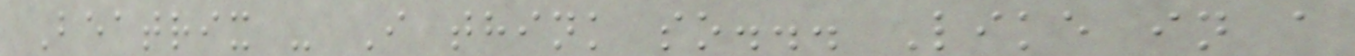Beatrix - I think so... Like in a
